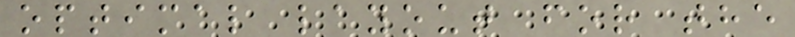optimal layout for the
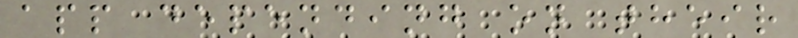app depending on their
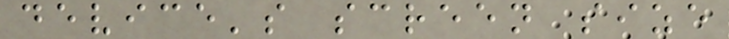device's screen size
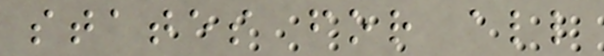states for all
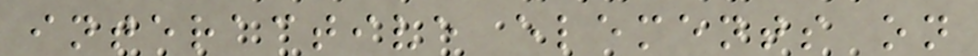interactive elements on
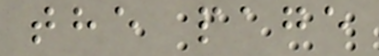the page
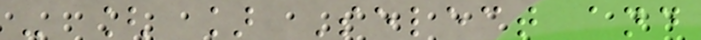- [ ] Select and
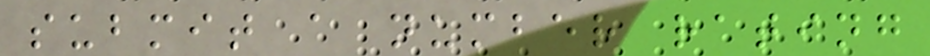submit a number rating
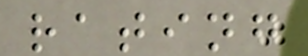rating
